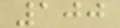100
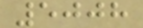5008
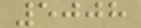5008
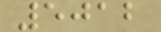5012
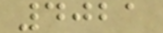4021
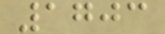1703
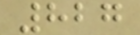827
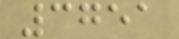3751
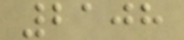2108
